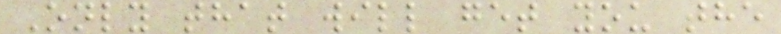Only that will get you the
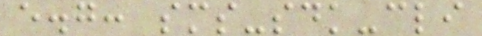e.g: sms-sdk-cli
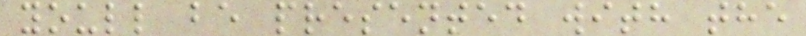youll be presented with the
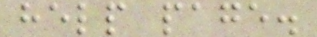help page.
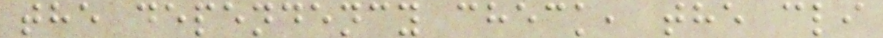the dependency check, the cli
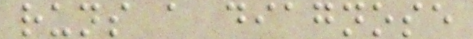runs a diagnose
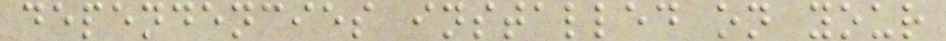dependencies installed on your
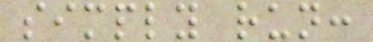simply run:
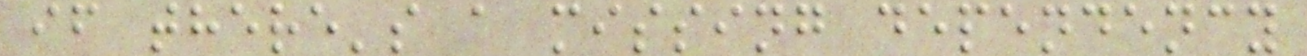if there's a missing dependency
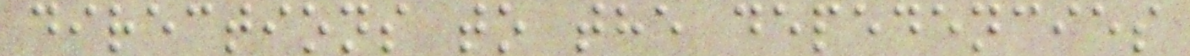directions to the depedencies
